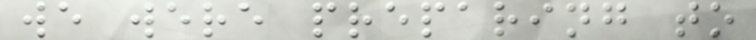we were preparing to
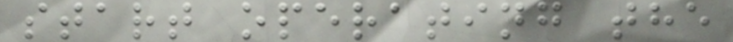start operating the
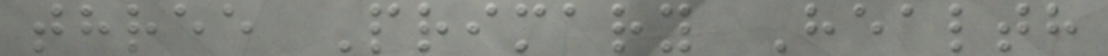three Primary Health
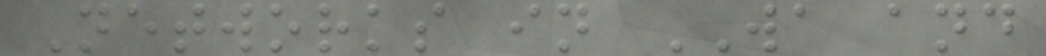Networks in WA and
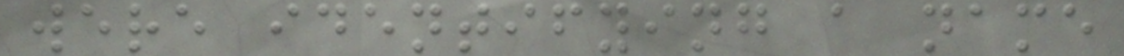were identifying a name
